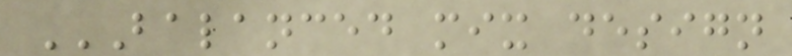BALANCED MIX DESIGN
